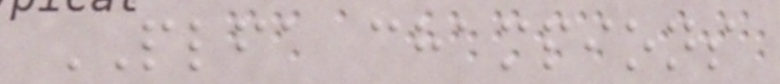PLFA champions
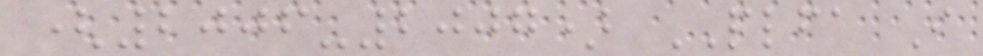(2006-2007) PLFA I
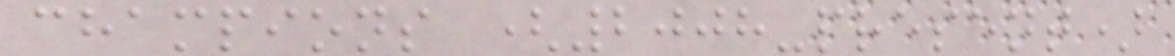champions (2008-present)
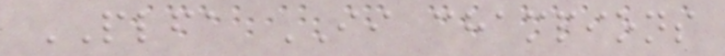PLFA II champions
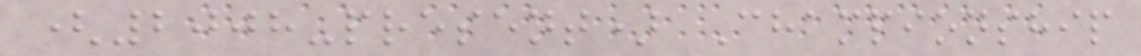(2008-present) Championship
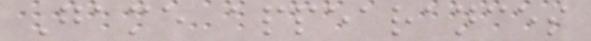Game appearances
